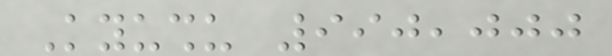Kyushu 990,000
